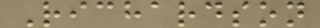Richardson
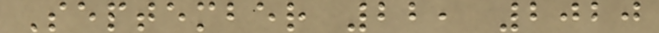September 22, 2020
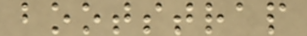bootstrap
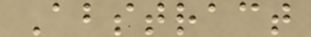Abstract
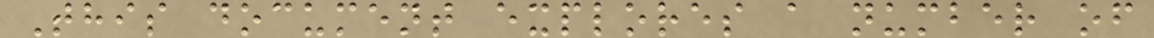This document explores a number of
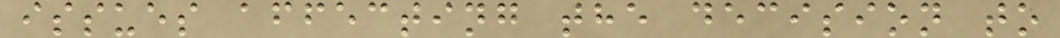issues affecting the decision to
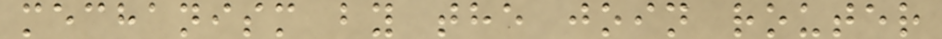mechanism by the join router
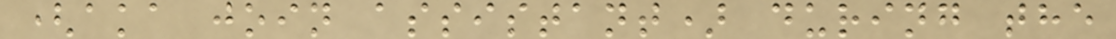(aka join assistant) during the
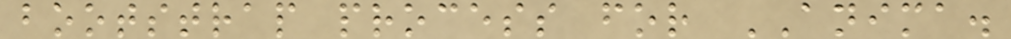bootstrap process for ANIMA.
